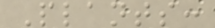Plants:
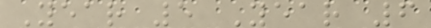Year 5 Year 6
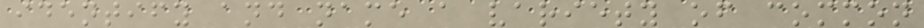identify and name a variety of common
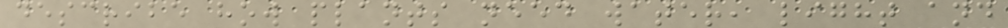describe how plants need water, light and
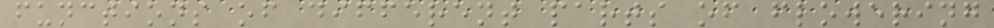functions of different parts of flowering
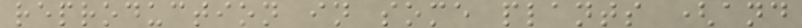reproduction in some plants (and
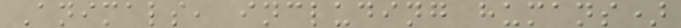Animals, including humans)
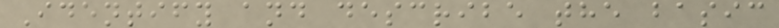Identify and describe the basic
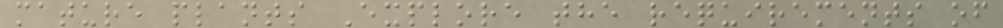mature plants Explore the requirements of
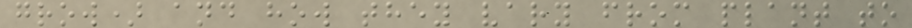grow) and how they vary from plant to
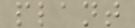plant
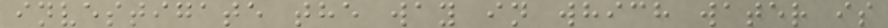investigate the way in which water is
